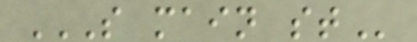S MAIN ST
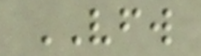VFW
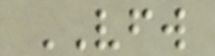VFW
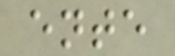ente
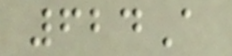624A
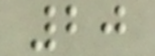20
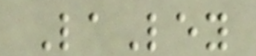LaLey
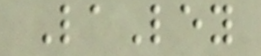LaLey
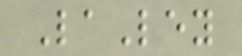LaLey
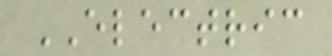ELECTRIC
